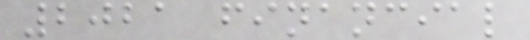2021 financial
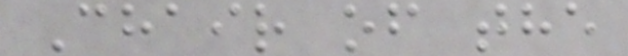Chair of the
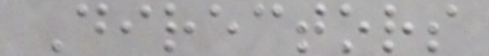Directors
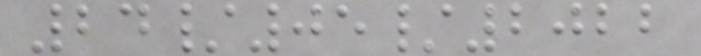24/05/2022
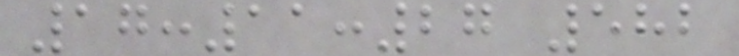17:11:27 582
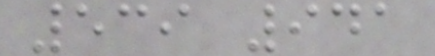539 941
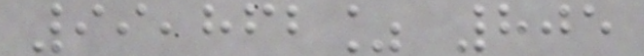99,862% 805
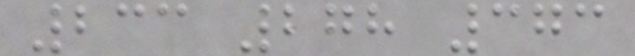233 278 373
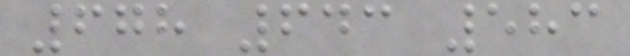678 643 583
